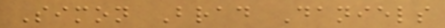Simon Brad Daniels
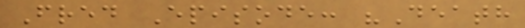Fred Episode: "Death
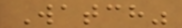Watch"
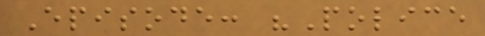Episode: "Police
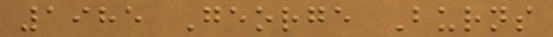1985 George Burns
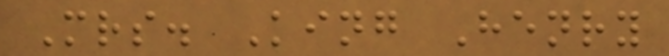Mrs. King Henry
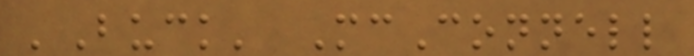'Buck' McConnell
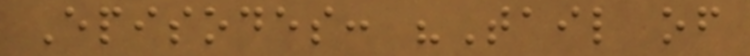Episodes: "Tail of
